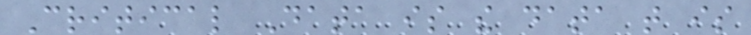Critical Data is the data that is
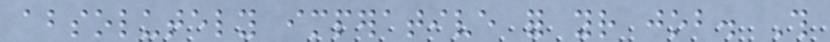absolutely imperative for your job. This
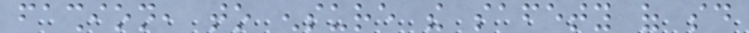fashion, to ensure the safety of said
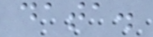data.
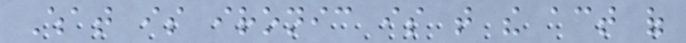What is ironic is that the act of
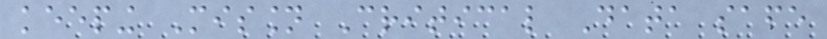keeping Mission Critical Data safe
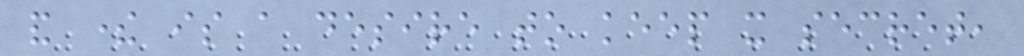and there is a desire to keep it secret,
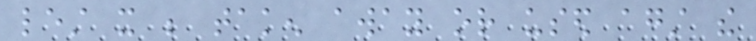lest it be taken away or used against the
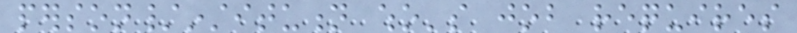person/institution who's job requires
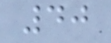40
